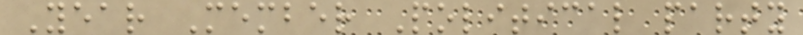Year Member Political party
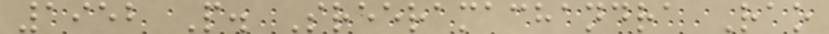1952 P. Sreeramachandra Rao
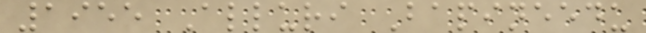1955 Alluri Bapineedu
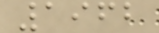1962
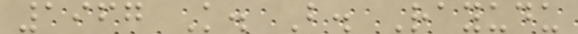1967 K. B. Rayudu
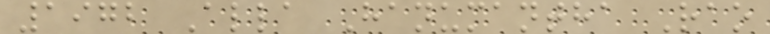1972 Alla Hanumantha Rao
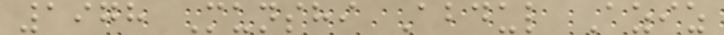1978 Munshi Abdul Aziz
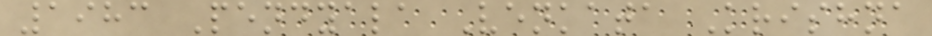1983 Pendyala Venkata Krishna
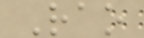Rao
